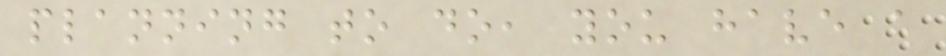planning to do, you have a
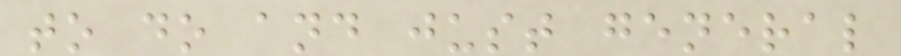to do and just general
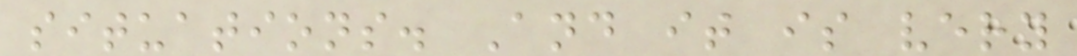situations. And it is very
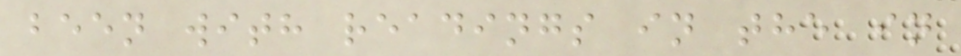been with readings in the in
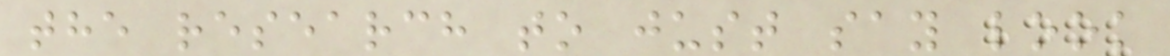the research to just say look
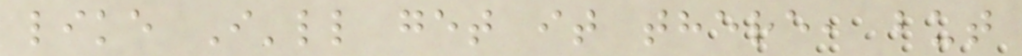like I'll get it there, but
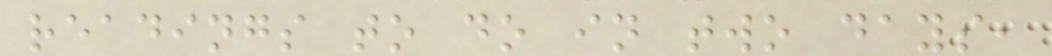readings to do in two days,
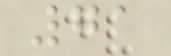71
